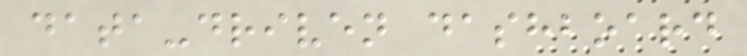data-driven dashboard
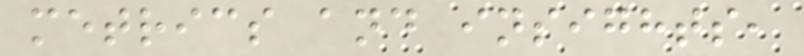metrics and insights,
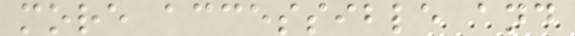more accessible and
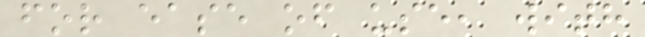for ease of use, with
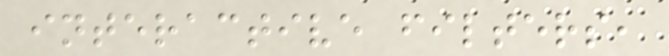interactive filters,
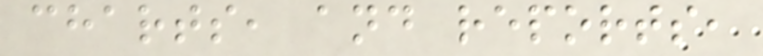charts, and reports,
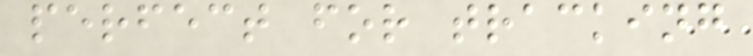perfect for tracking
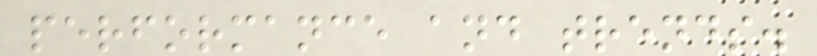performance and trends.
